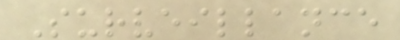Surveillance
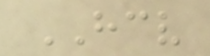HCV
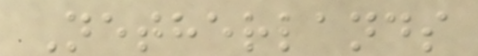Netherlands
